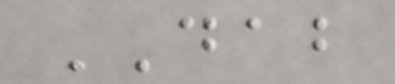DAB
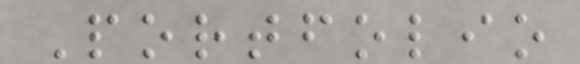Portfolio
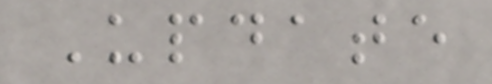Update
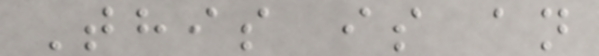This is an
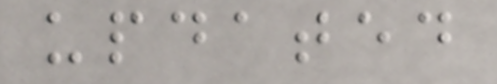updated
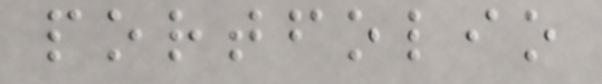portfolio
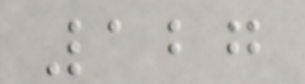127
